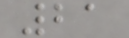21
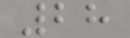28
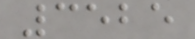3525
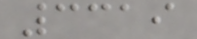3319
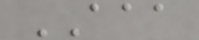AAA
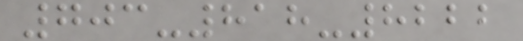703-818-8222
